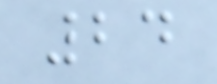24
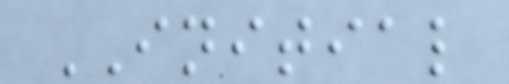INITIAL
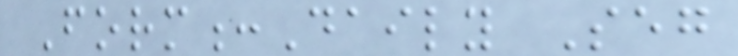Form:Daily Seg
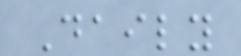Daily
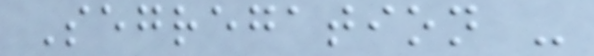Segregation -
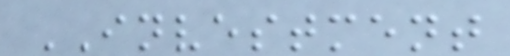INVESTMENT
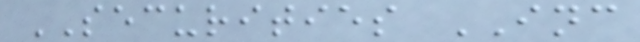SECURITIES INC
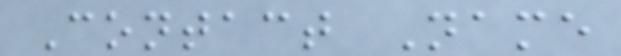Contact Name
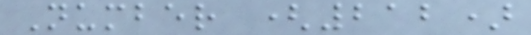Number (212)
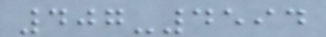407-4594
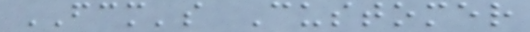FCM's Customer
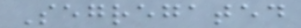Segregated
